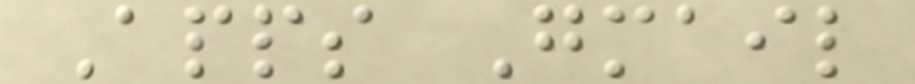Apps Gmail
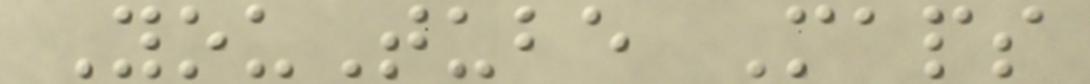YouTube Maps
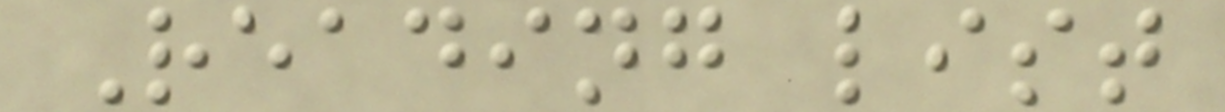Reading list
